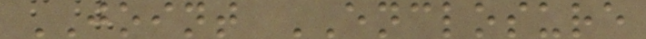JOINT ENCLOSURE
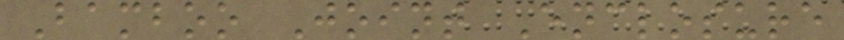Bamboo Joint Enclosure
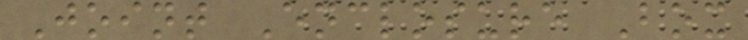Joint Enclosure Box
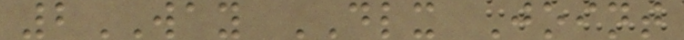2WAY DLX Joint
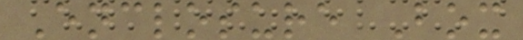Enclosure Box
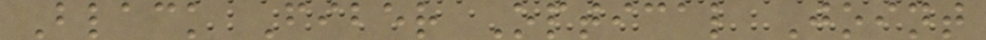Black Fiber Optical Joint
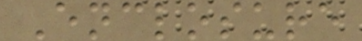Enclosure
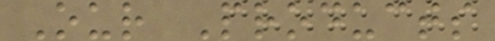Our Products
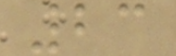23
